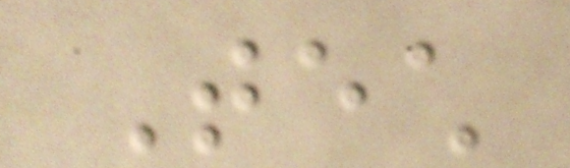Tech
